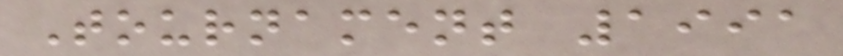Tournament 1991
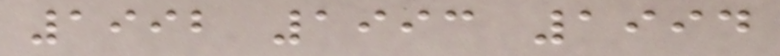1992 1993 1994
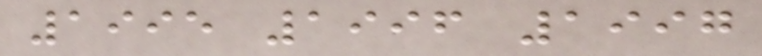1995 1996 1997
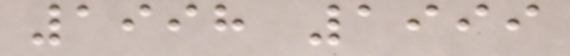1998 1999
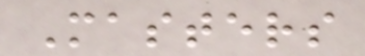Masters
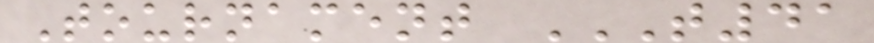Tournament T41
